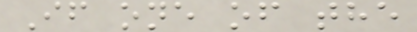If one of the
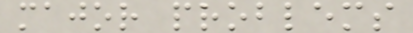major problems
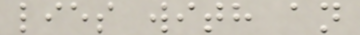lies with an
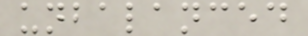unbalanced
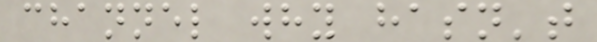channel why hasn't
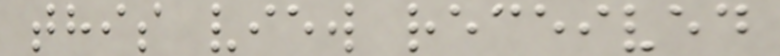this view received
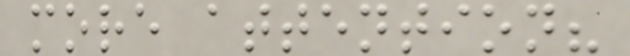more attention?
